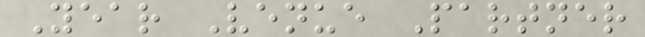Year Venue Partner
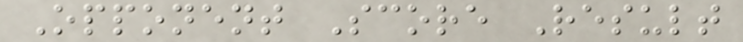Opponent Score Result
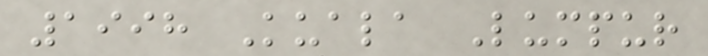1998 Kuala Lumpur
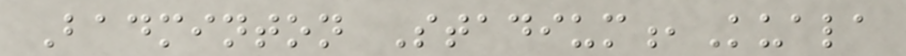Badminton Stadium,Kuala
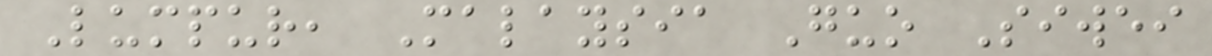Lumpur, Malaysia Guo Siwei
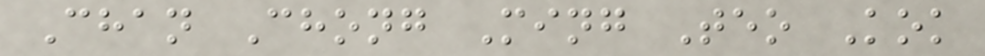Chan Chong Ming Teo Kok
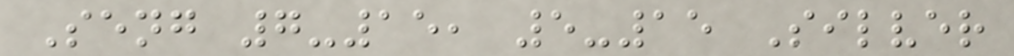Seng 7-15, 5-15 Silver
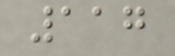117
